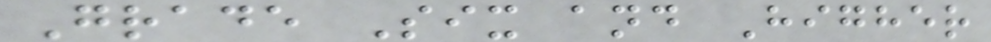Grade Six and Higher
